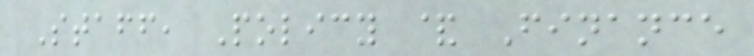Staff, Policy & Finance
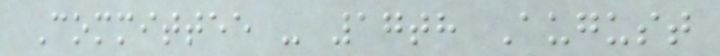Committee - 17th August
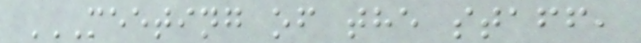MEETING OF THE STAFF,
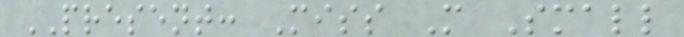PRESENT: Miss M Small
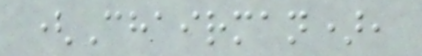(Chairman),
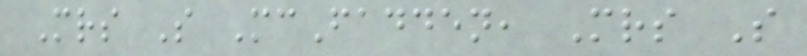Mrs S McFadden, Mrs S
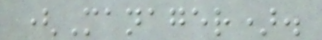(Manager).
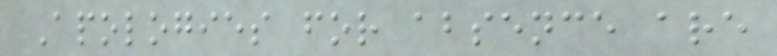Apologies for absence are
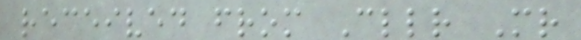received from Cllr Mr
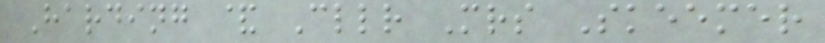Harding & Cllr Mrs Skeemer
